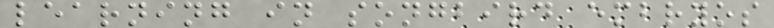learning in songbird embryos
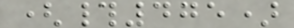(#475)
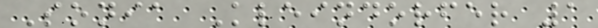Sonia Kleindorfer 1
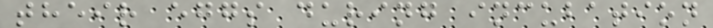their eggs during incubation
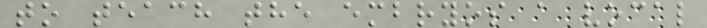to teach the embryos a vocal
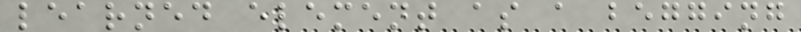learned element as a begging
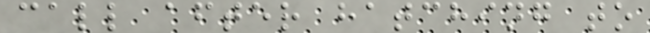call after hatching to
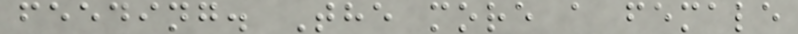feeding. The more a female
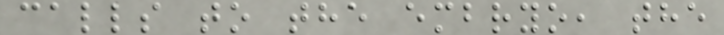calls to the embryo, the
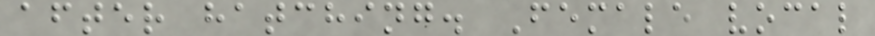after hatching. Female vocal
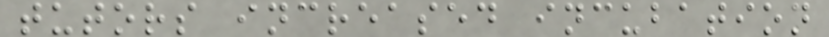tutors increased incubation
